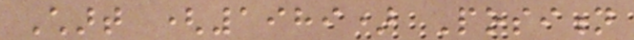Chart (1989) Position
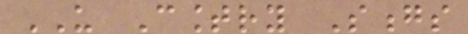US Country Songs
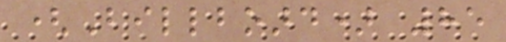(Billboard) 85
